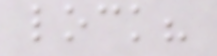lock?
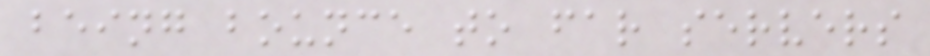being bounce to far servers
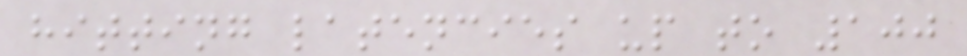hitting latencies up to 100
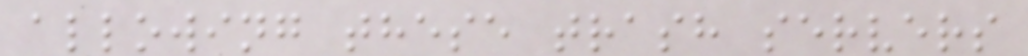allowing these trash servers
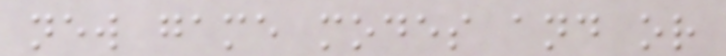new game modes and or
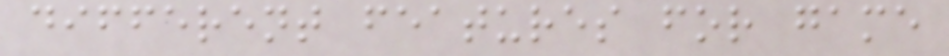different features for game
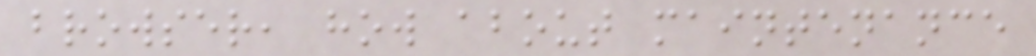browser, how about maintenance
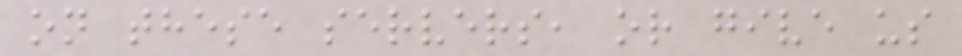on these servers, or give us
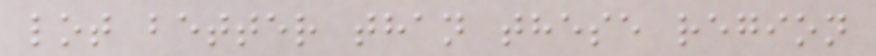lot better than these region
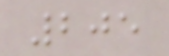205
